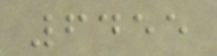6455
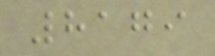8179
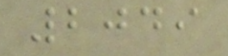2049
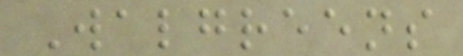Walgreens
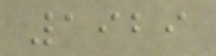1929
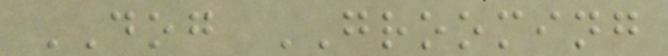DOG GROOMING
